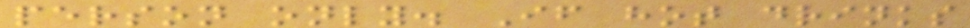person only. If hot drinks
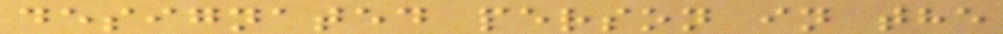designated person in the
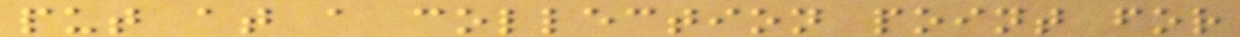put at a collection point for
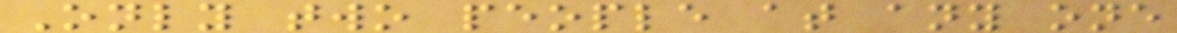Only two people at any one
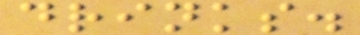drinks.
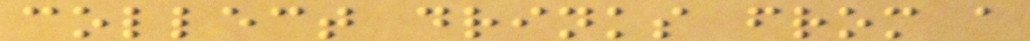collect drinks from a
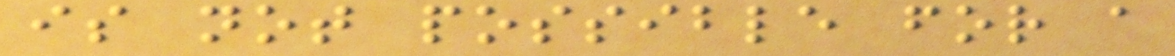is not possible for a
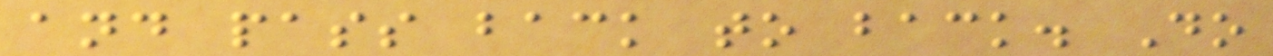and pass back to back. Do
